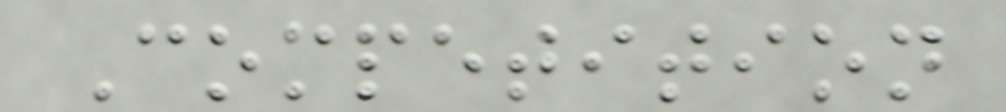Competition
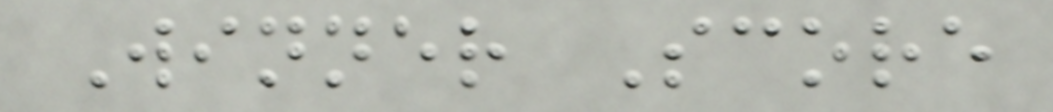Winner Score
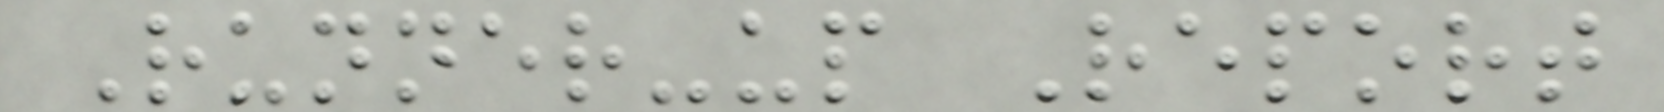Runner-up Report
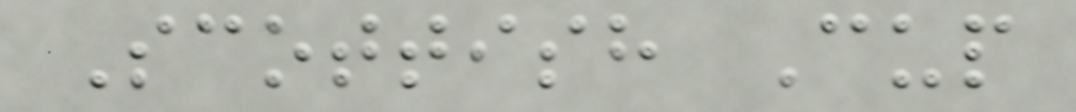Scottish Cup
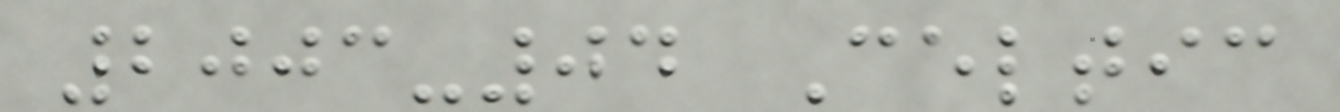2003-04 Celtic
